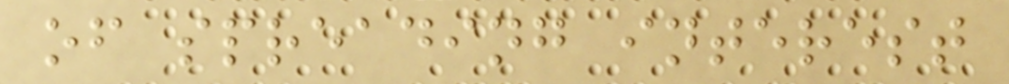of spreading interest
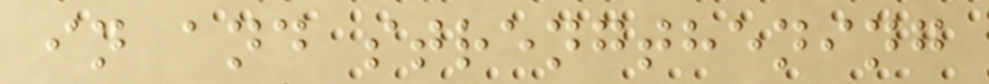in and strengthening
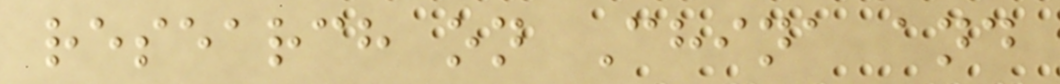research on China and
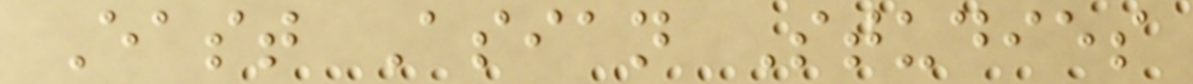East Asian Studies
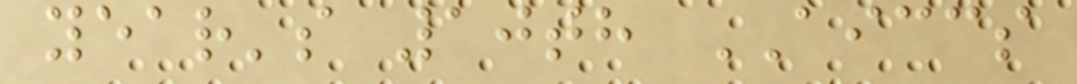year's 10th AICCS
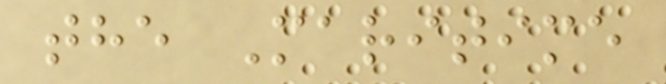the Maritime
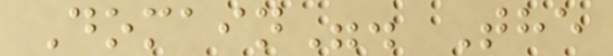Domain". The
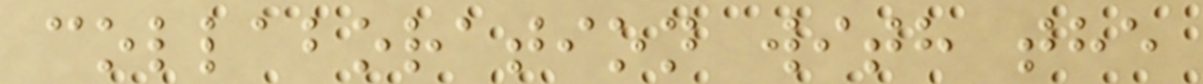collaboration with the
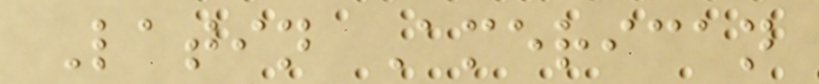Latin American
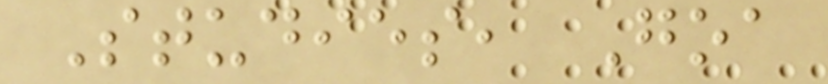Studies, Goa
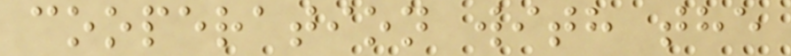cooperation with the
